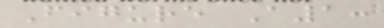Figure A1:
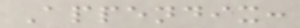Appendix:
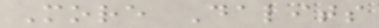More Dalits
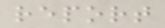report
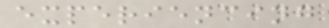experiencing
